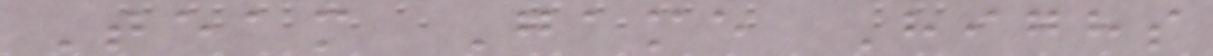Team Game Highs
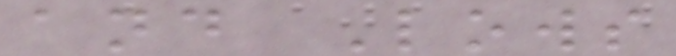and Lows
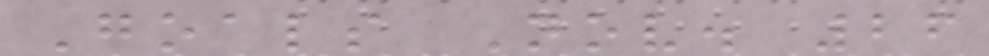Goals Nov. 26
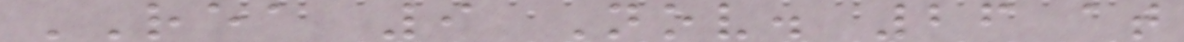REA 9 Nov. 26 at
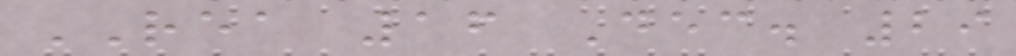REA 16 Dec. 29
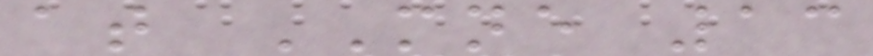at MNE 13
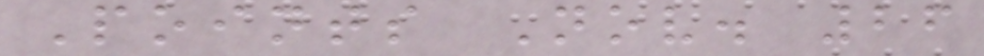Points Nov. 26
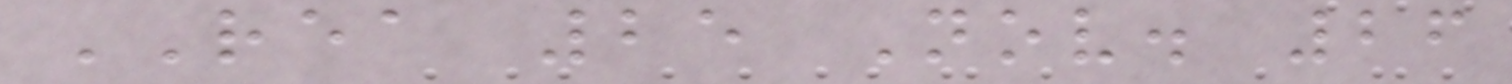REA 25 Nov. 26
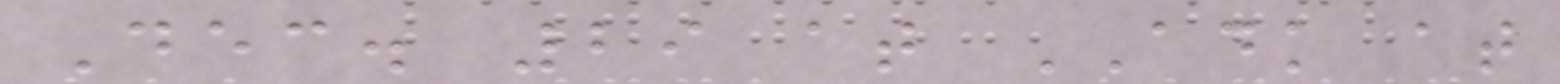Dec. 29 at ADK at
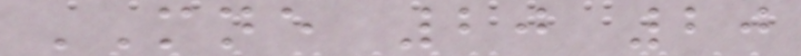MNE 20 20
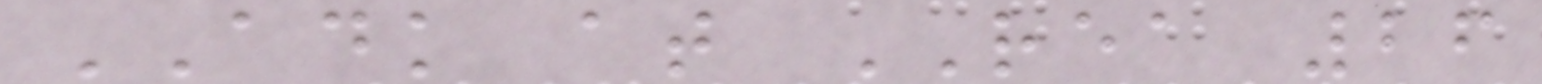ADK at REA 26
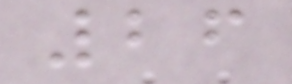26
